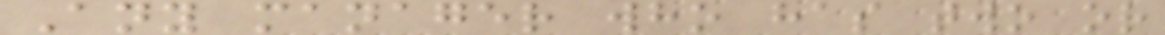Any manager who has two or
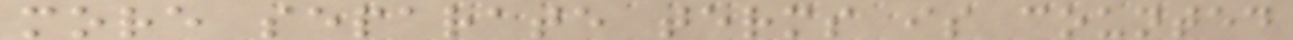more separate terms is counted
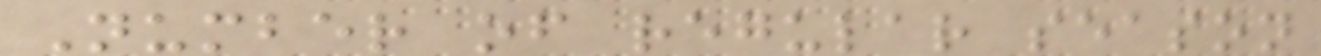Number of regular season
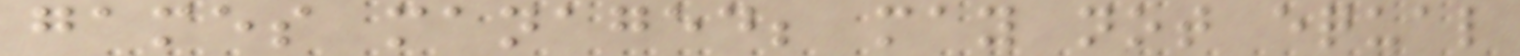games managed; may not equal
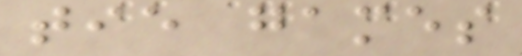tie games
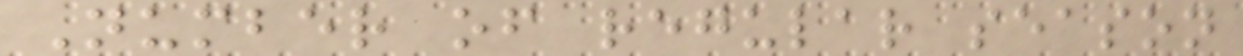Number of regular season
